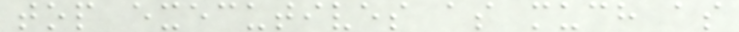top executives as much as
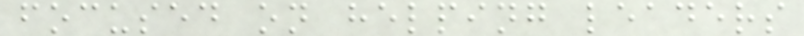focused on helping leaders
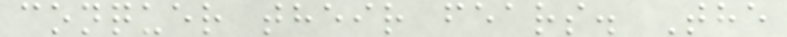conquer their fears. The
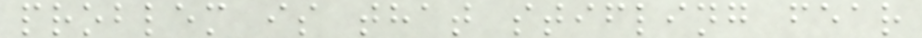problem is that stifling fear
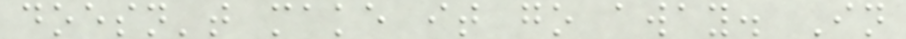doesn't make it go away. In
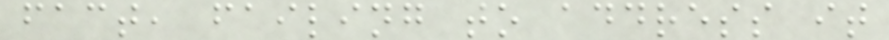fact, failing to address it
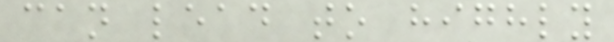can lead to highly
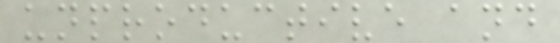unproductive and
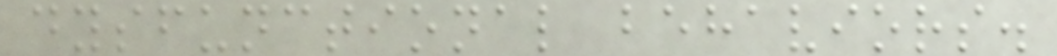dysfunctional behaviors.
